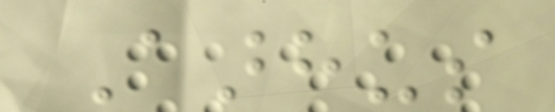Aarhus
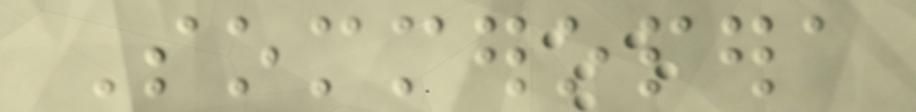Sommeropera
